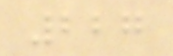227
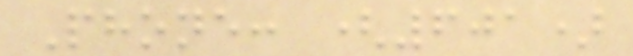Phone: (601)
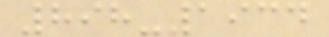898-1934
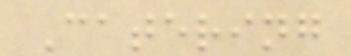Catering
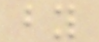by
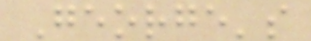George's
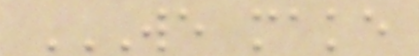WE MAKE
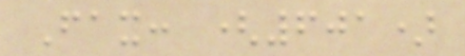Fax: (601)
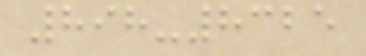898-8325
